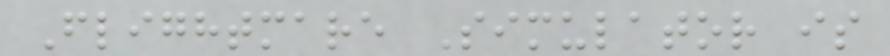Flightmare Simulator is
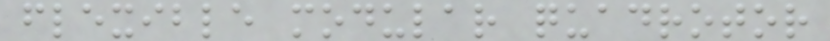flexible modular quadrotor
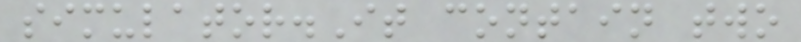simulator.It contain two
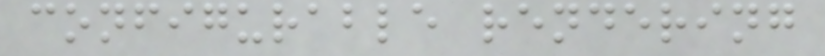configurable rendering
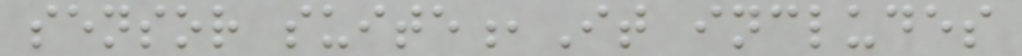sensor suite,It includes
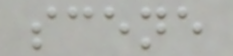scene
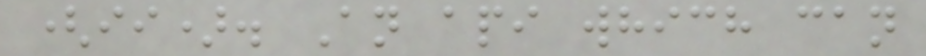(ii). An api which can
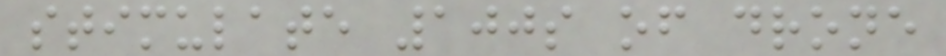stimulate 100s of drone
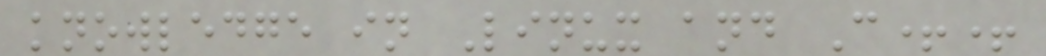knowledge in Linux and C++
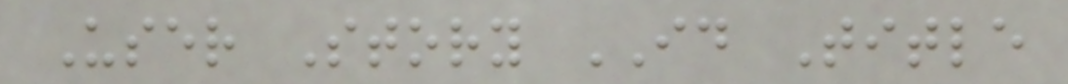User Story ID Title
